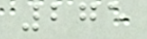275
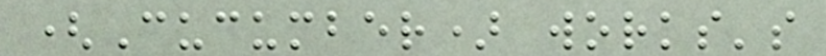(Cucumber) works's
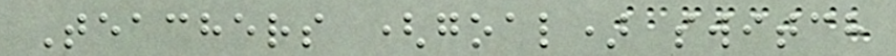Teachers (goal) switch
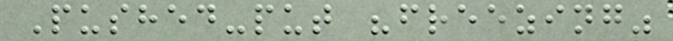Pushed-put "freezing"
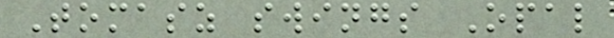Tomasz swings Opal
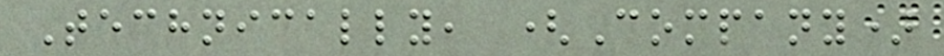Technically, (Company)
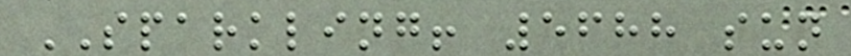SPARKLING! 5688 sun
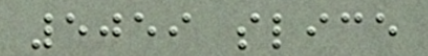5059 slice
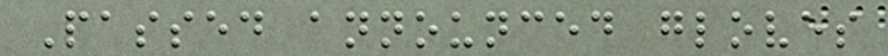Passed announced gloves
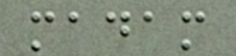madam
